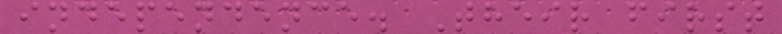independence. Their first
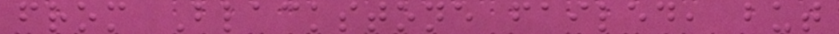from Blackstone failed, but
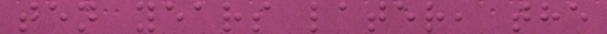ten years later, the
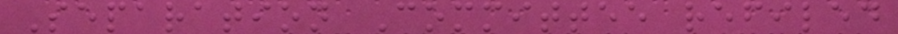Separation Committee refiled
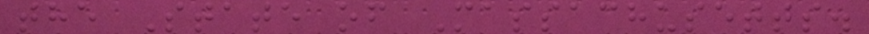the State of Massachusetts.
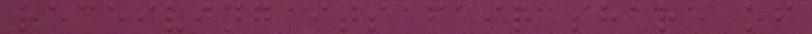receiving its fair share of
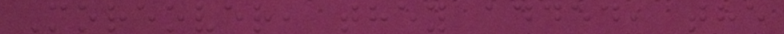Moreover, they added, the
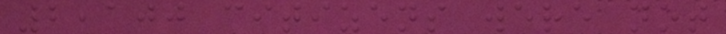2,100 citizens were not
